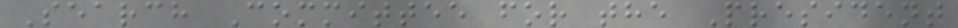Search Committee for the President
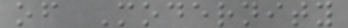of Modernity
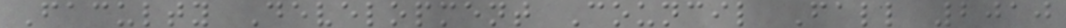Faculty Development Council Fall 2010
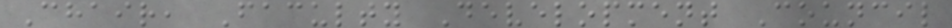Chair, Faculty Development Council
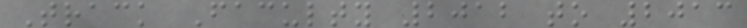Track Faculty 2012 to 2013
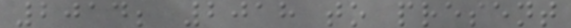2014; 2018 to present
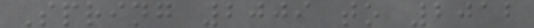Spring 2009 to 2012
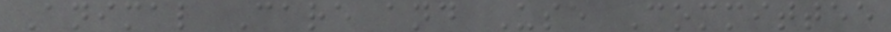Animal Care and Use Committee
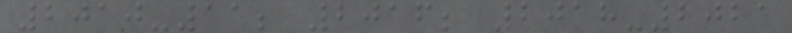2010-11; 2016; 2018-2021
